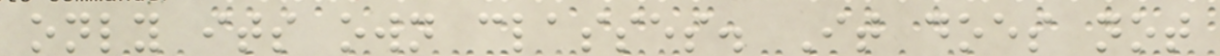only its own classes. It does not
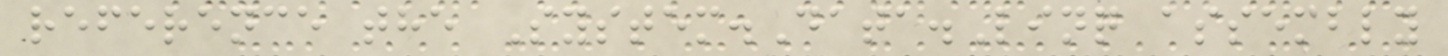reference the System.Data.Linq assembly
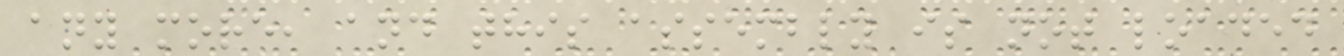any more, and this assembly is not loaded
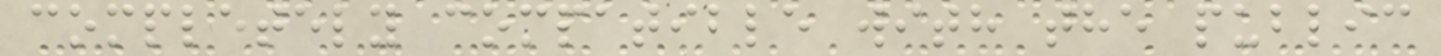completely compatible with the public
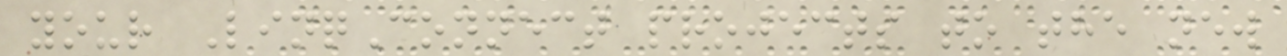your LinqConnect projects to the new
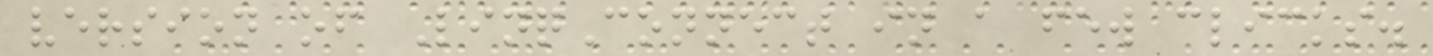version of LinqConnect in a few clicks.
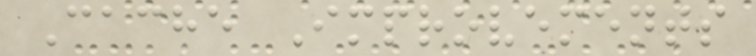Cache Improvements
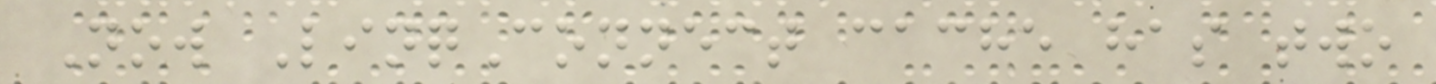Now LinqConnect cache has two
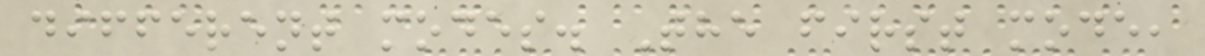different modes. The first mode,
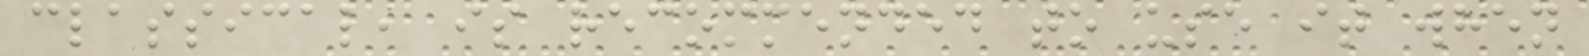classical, is recommended to use it when
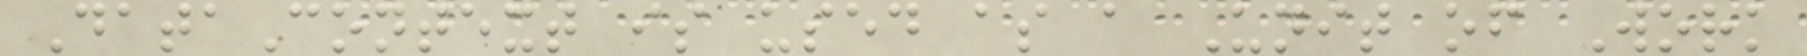DataContext is used as a Unit of Work
